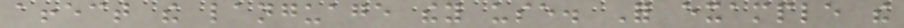affect the language they use. For example the
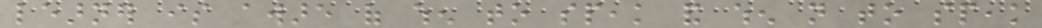learner is aware of when to speak and when not to speak
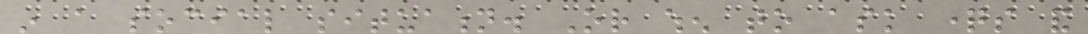in a social situation. Or when to ask questions and
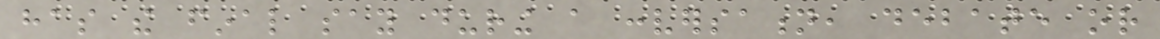has the final say during a conversation, debate or
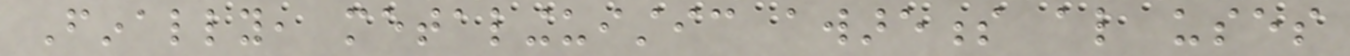Finally, metalinguistic awareness also uses
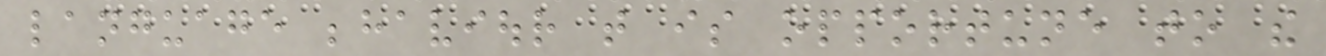language behaviour that is opportune to the
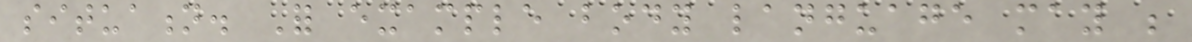situation. For example body language may be
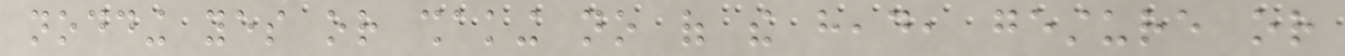nodding yes or shaking no of the head, gesture or
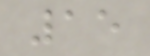15
